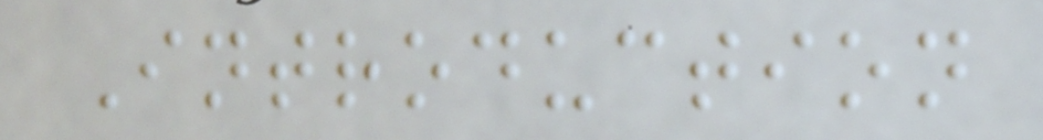Introduction
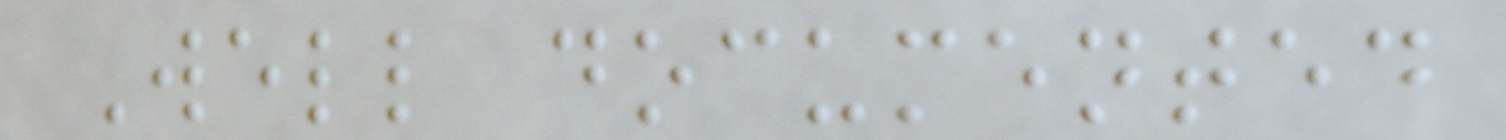Well documented
